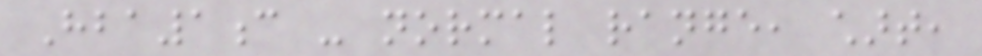Hba1c - normal range, chart,
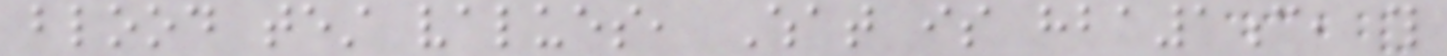blood test values, What is hba1c, this
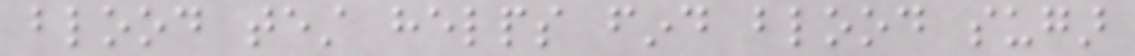blood test helps find blood sugar
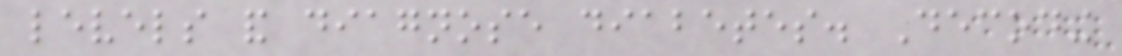levels and diagnose diabetes. Decoding
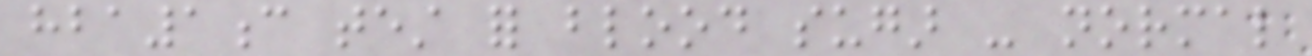hba1c test for blood sugar - normal
